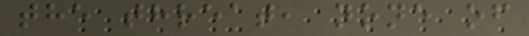the threat, none of
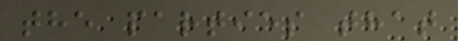the parties that
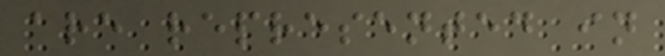are represented in
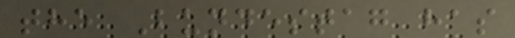the Bundestag has
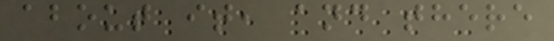about it, and there
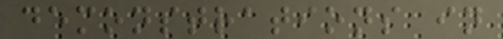demonstrations in
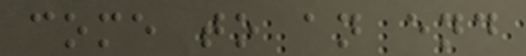come to an end
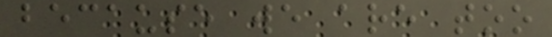because we are too
